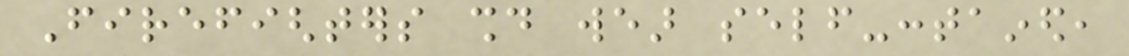Firefighters should wear self-contained,
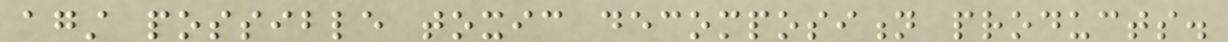against possible toxic decomposition products.
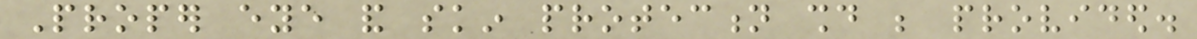Proper eye and skin protection should be provided.
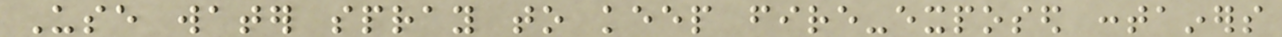Use water spray to keep fire-exposed containers
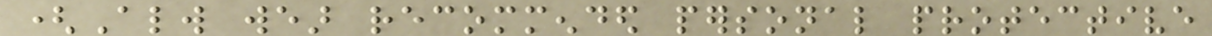(Always wear recommended personal protective
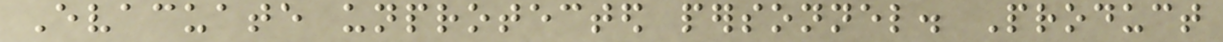Evacuate unprotected personnel. Product
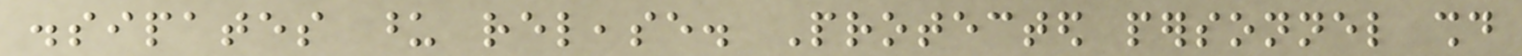dissipates upon release. Protected personnel should
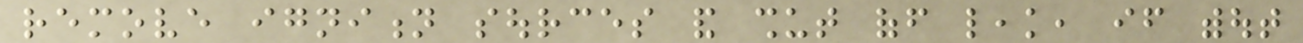remove ignition sources and shut off leak, if without
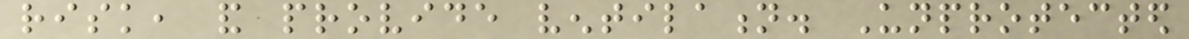risk, and provide ventilation. Unprotected
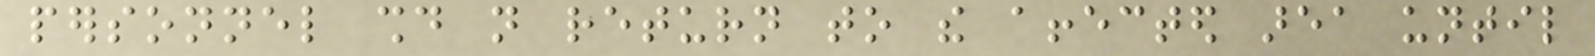personnel should not return to the affected area until
